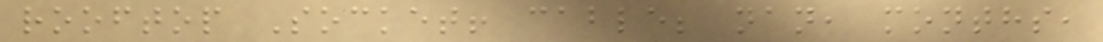rooftop Socket! cable; nan, months,
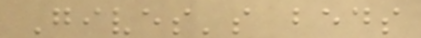Gives's beds
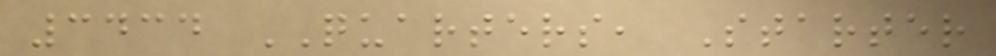3434 QUARTERS, Starter
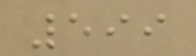599
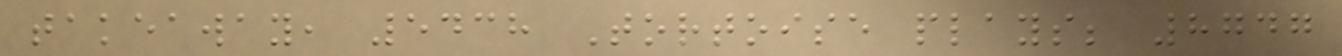takeaway, 5438 Tortoise plays; 8747
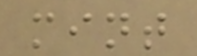mint
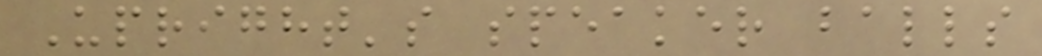Upright's speaker balls
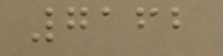7162
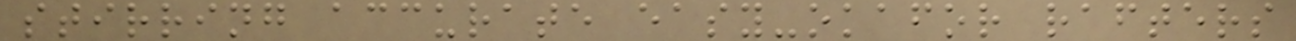stirring accurate easy-okafor rafters
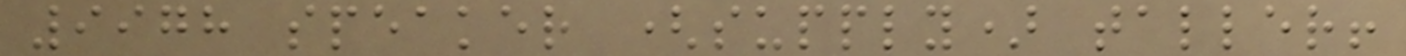9978 speaker (supply) taller!
